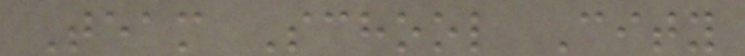Team School City
